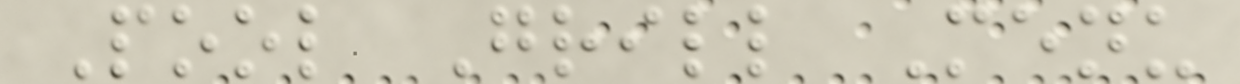Pool Grill Menu
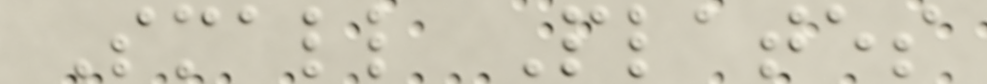Small Plates
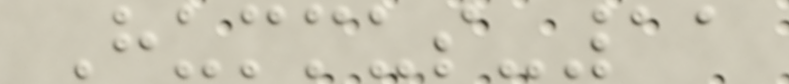Hummus-11
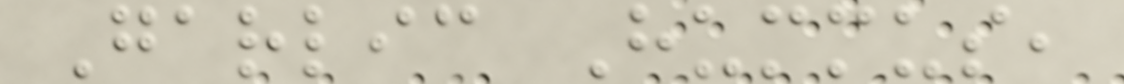Garlic Hummus,
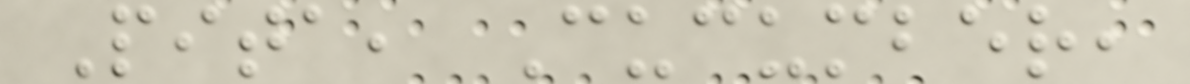Pita, Cucumber,
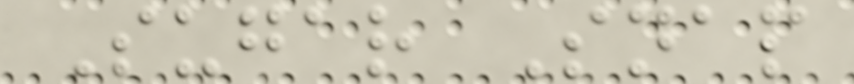Sugar Snap
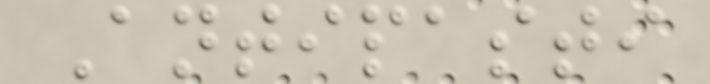Antipasti
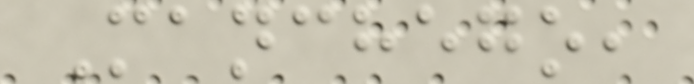Manchego,
